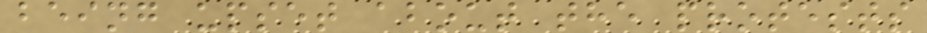being upset about the protests
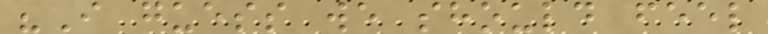"I guess we should feel
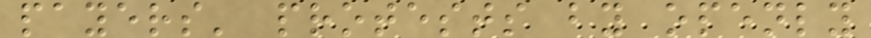payers' protests by openly
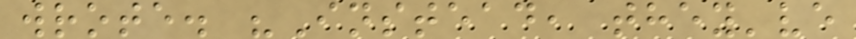wrote. "Instead, they've
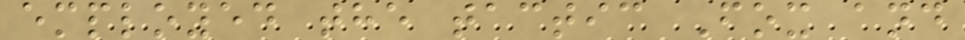employed the tactic Fox and
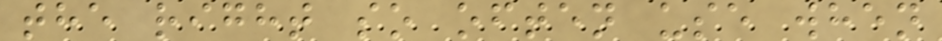the right so often use when
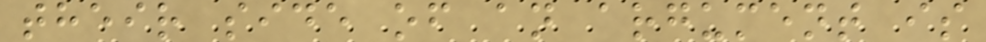their side of an argument is
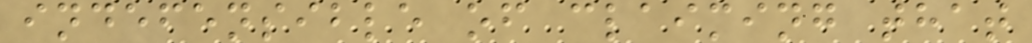indefensible of claiming that
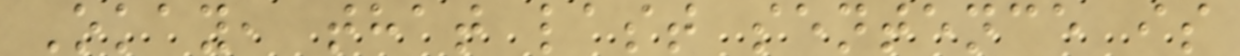Okay, that last sentence is
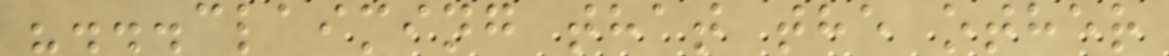"...claiming that the other
